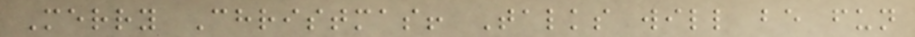Merry Christmas! Talks will be fun
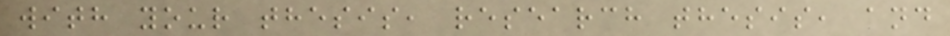with your thesis, research thesis, and
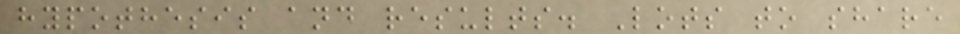hypothesis and results. Lots to share
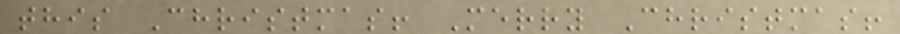this Christmas! Merry Christmas!
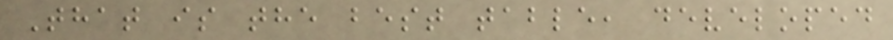That is the best table, developed
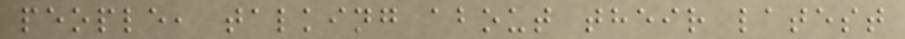people, talking about their latest
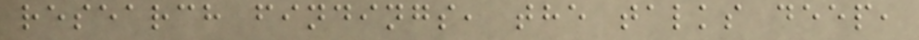research findings, the talks deep,
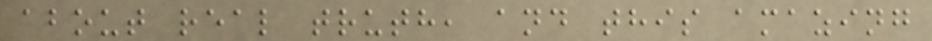about real truth, and this amazing
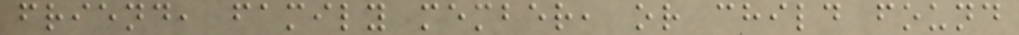friend, family member, or child found
